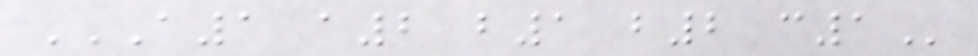A1 A2 B1 B2 C1
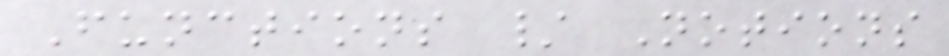Functions / Notions
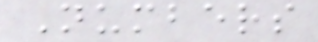Numbers
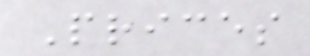Prices
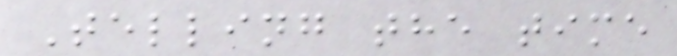Telling the time
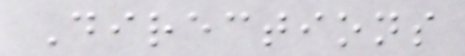Directions
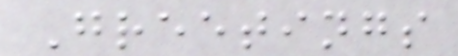Greetings
